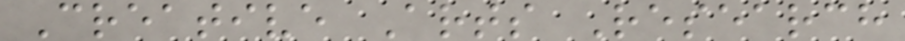Creative Arts Research
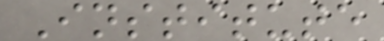Institute
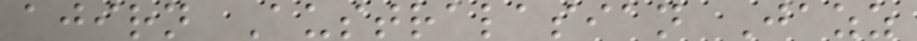ajirn Australasian Jazz
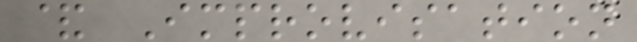& Improvisation
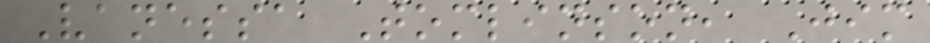Vanessa Tomlinson, Jim
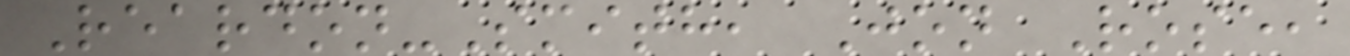Reardon-Smith, Jon Rose,
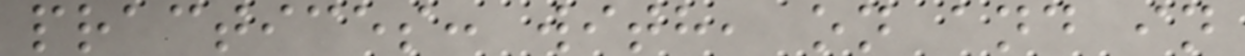practices: with, on and in
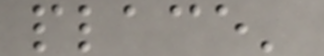place'
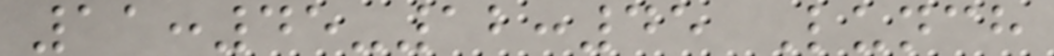11:45-12:45 Lunch
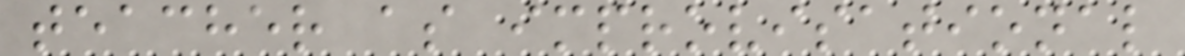teacher as improvisational
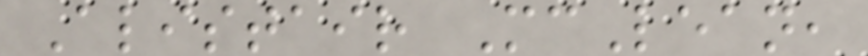Alistair McLean,
